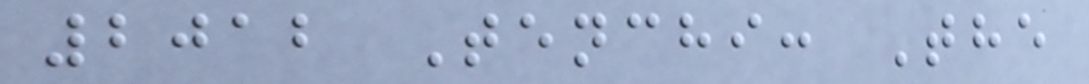2012 Tenchi: The
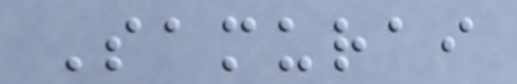Samurai
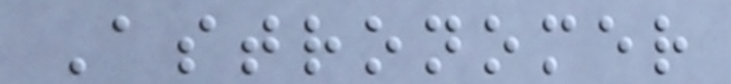Astronomer
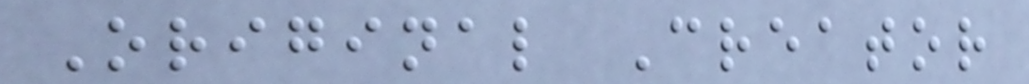Original Creator
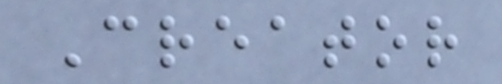Creator
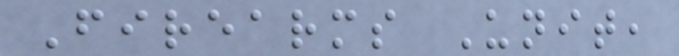Firearms Unit,
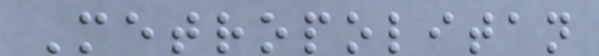Metropolitan
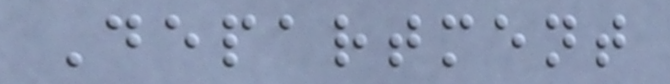Department
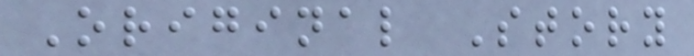Original Story
